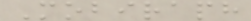Mobiraph
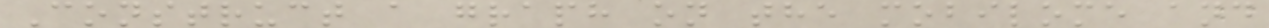Construct a graph on the mobilome and
